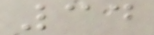34
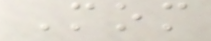Mom
